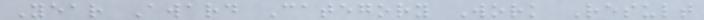Year Award Category Work Result
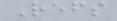Refs
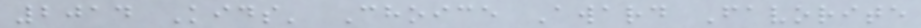2014 Kids' Choice Award Favorite
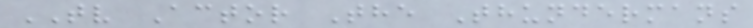TV Actor The Thundermans
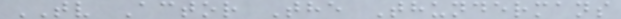TV Actor The Thundermans
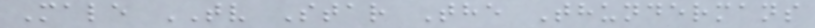Male TV Star The Thundermans
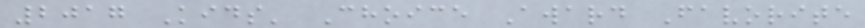2017 Kids' Choice Award Favorite
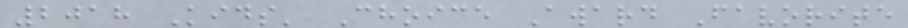2018 Kids' Choice Award Favorite
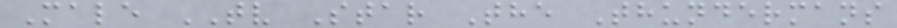Male TV Star The Thundermans
